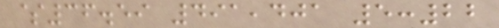$36.59 491,401 5:22
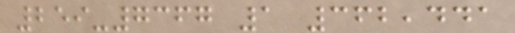259-7367 1 362,441
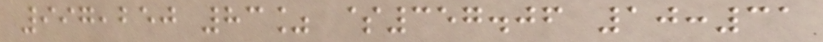997,250 83% $357.06 10:31
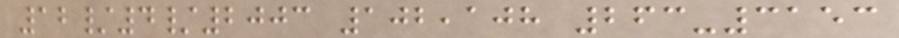12/4/2003 102,108 263-3153
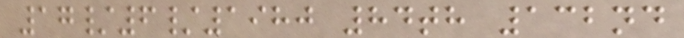17/6/1980 84th 132nd
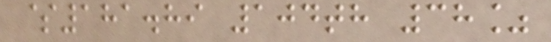$181.89 104th 38%
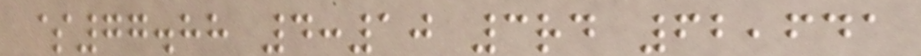$77.88 4:10 3rd 62,641
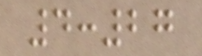4:27
